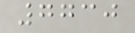7730
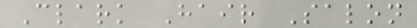Clark Hair Salon
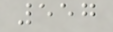557
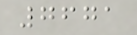7671
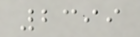2399
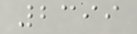2399
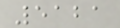5121
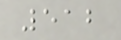512
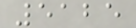5125
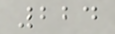224
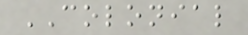COLONIAL
